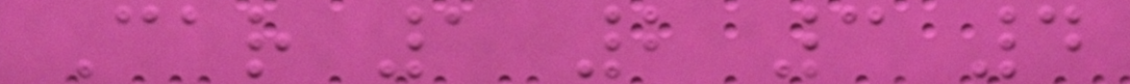Car 1 2 3 4
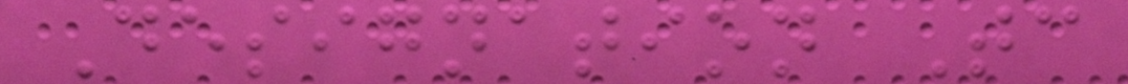Designation Tc
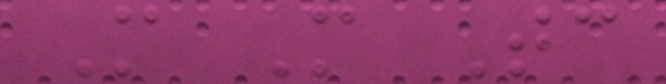M M Tc
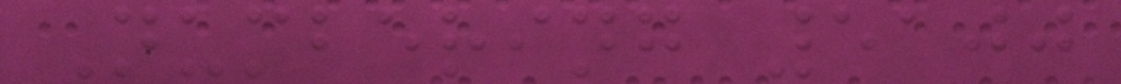Numbering 5100
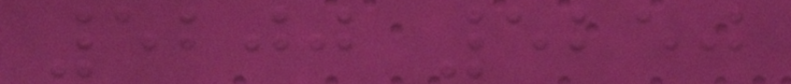5200 5250
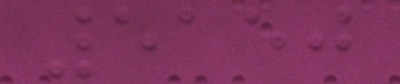5150
